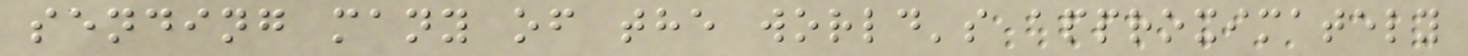sending many of the world's approximately
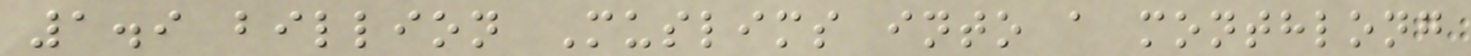1.9 billion Muslims into a monthlong
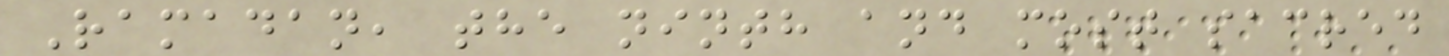Ramadan, the ninth and most sacred
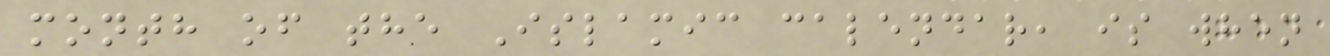month of the Islamic calendar, is when
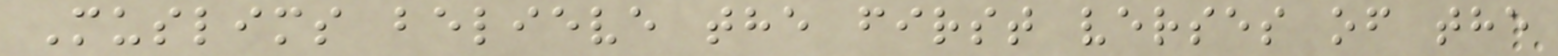Muslims believe the first verses of the
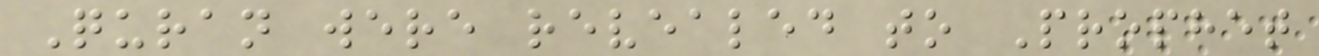Quran were revealed to Prophet
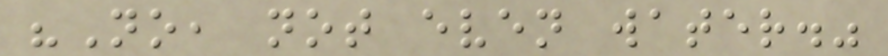"No, not even water."
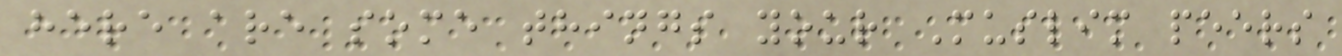here are some things your Muslim peers
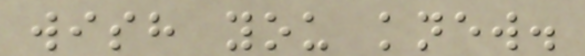wish you knew.
